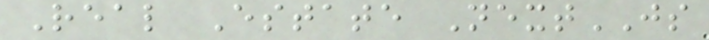Real Estate NextJS
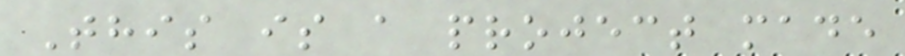This is a project made
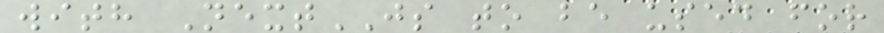with NextJS to be used for
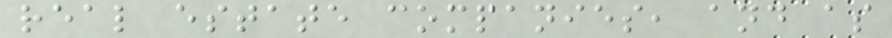real estate companies, and as
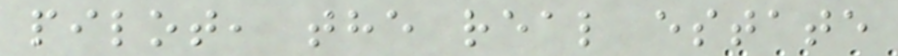pilot, the real estate
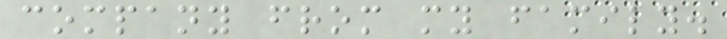company from my family.
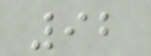92
